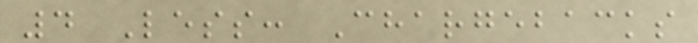4 Less: Chargebacks
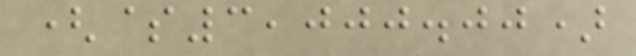($3,000.00)
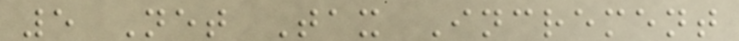5 Net Tax Increment
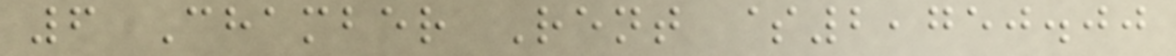6 Chamber Rent $2,750.00
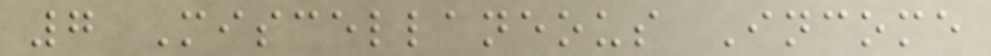7 Miscellaneous Income
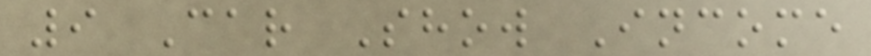9 Car Show Income
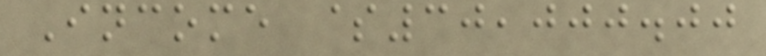Income $30,000.00
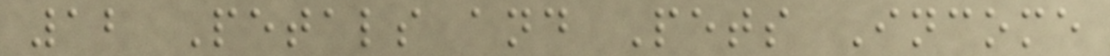12 Petals and Pets Income
